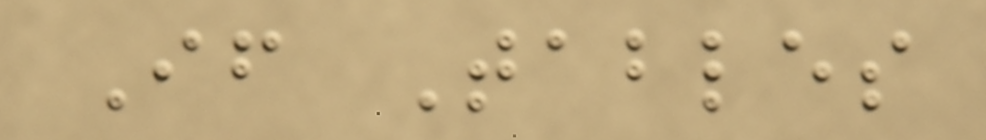If Tables
